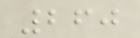260
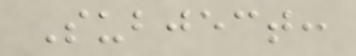Subject:
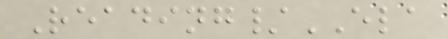Reading/ELA
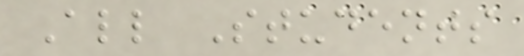All Students
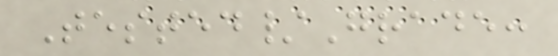Tested/Grade:
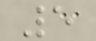5
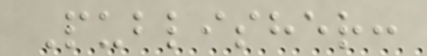Publisher:
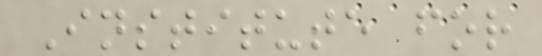Institute for
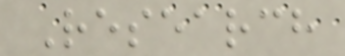Research
